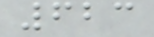623
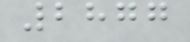2877
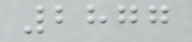2877
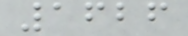1626
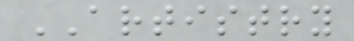ARTISTRY
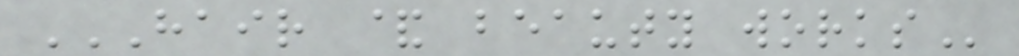HAIR & BEAUTY WORKS
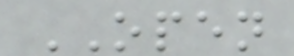OPEN
